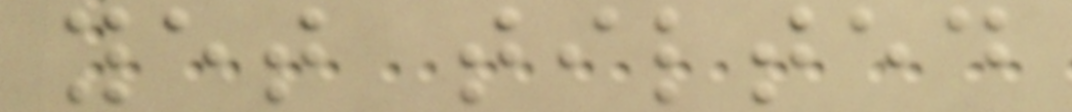yet tilted
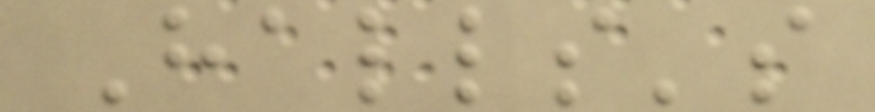Halls's
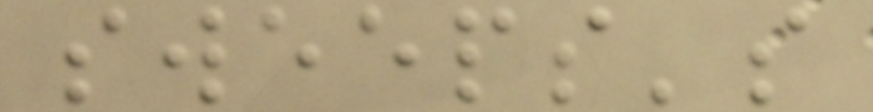sweeps's
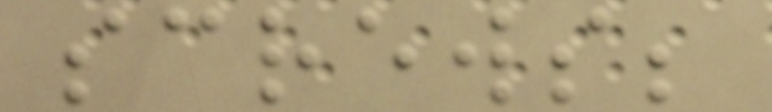screws;
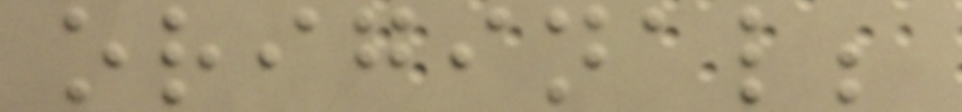original;
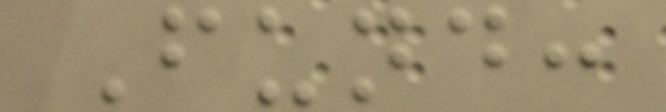Fund:
